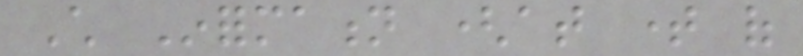Child Information (at time of
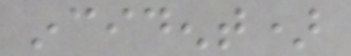incident)
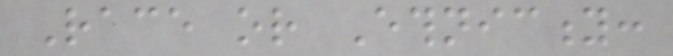Race or Ethnicity:
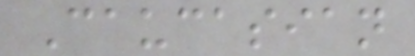Caucasian
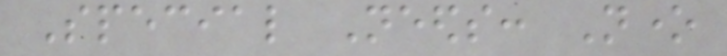Special Needs: None
